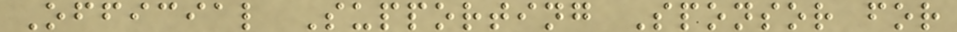Official Supporting Sponsor for
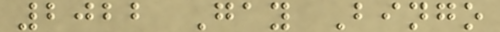2022 Gay Bingo
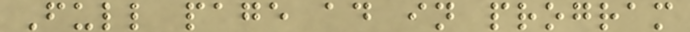Full page ad in program
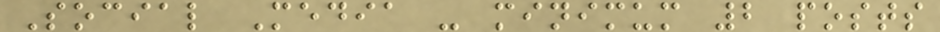Social Media - minimum 2 posts
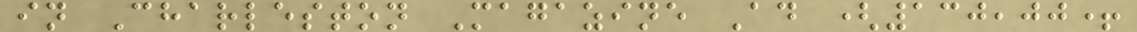in Charleston Magazine Ad (130,00+
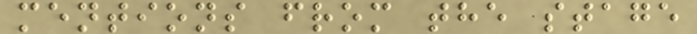mentions from the stage
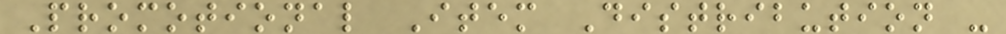Promotional Item Distribution -
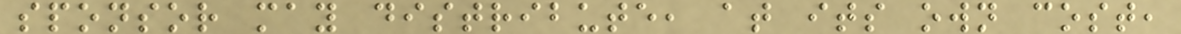sponsor may distribute, at its own cost,
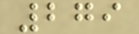279
